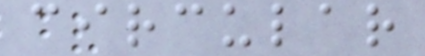circular
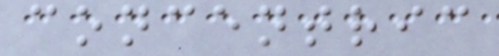concentric
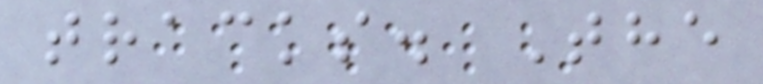tracks. The
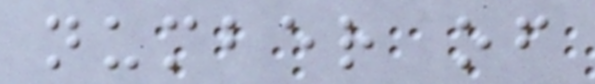number of
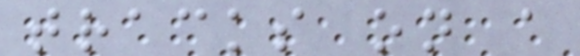tracks on a
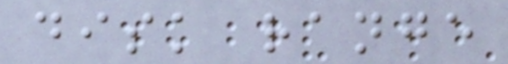disk range
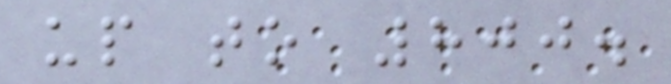up to 800.
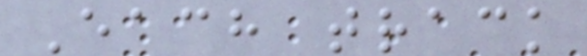Each track
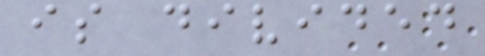is divided
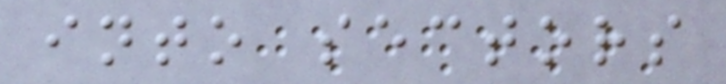into sectors
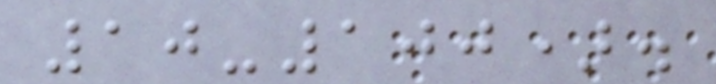10-100).
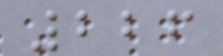226
